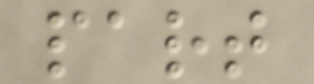part
